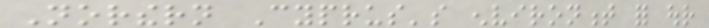Northern Cyprus's environment for our
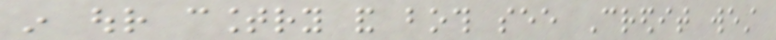in our country and both see Credit west
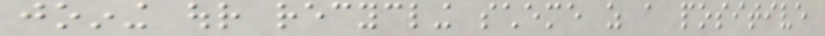joining our recycling scheme as a positive
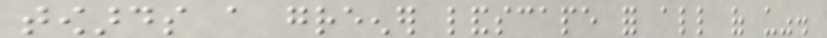towards a greener landscape for all of us".
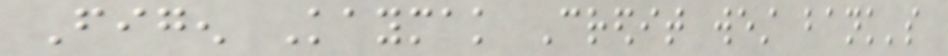Figen Kaymak Credit west bank's
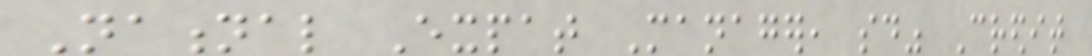National Expat Manager, said" Credit
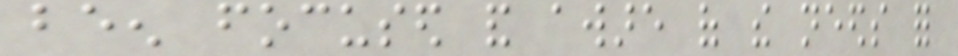been focused and aware of the needs for
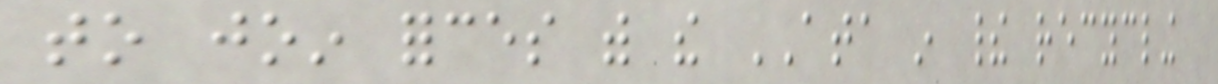to join forces with the ATA in their recycling
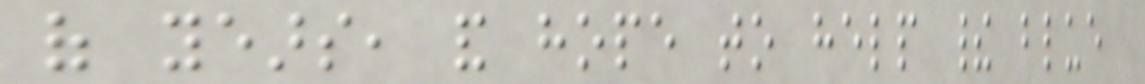of years, and hope to help their blue
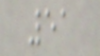51
